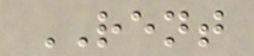RENT
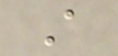A
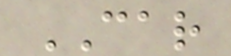CAR
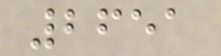2651
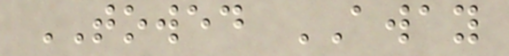TOWED AWAY
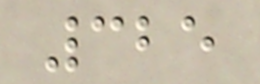325
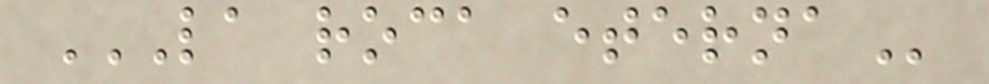LA ROCA ETERNA
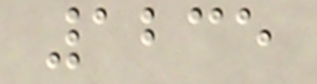1235
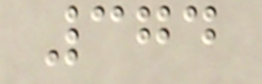374
